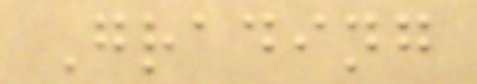Grading
